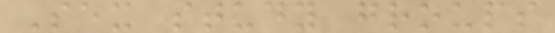Sex study groups
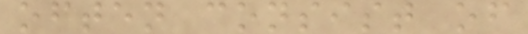often consist of
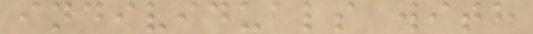individuals with
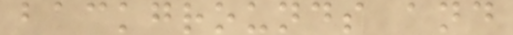backgrounds and
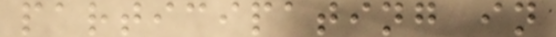participating in
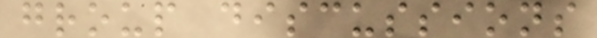group discussions
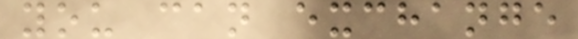you can exchange
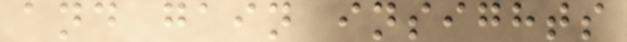and gain insights
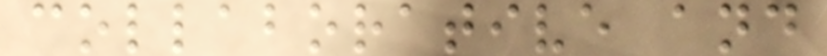collaborative and
